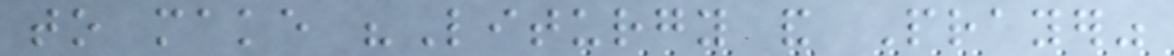to make "Liturgy and Prayer"
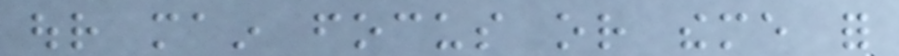our main focus or theme for
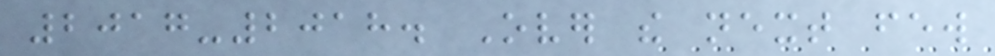2017-2018. Over the next few
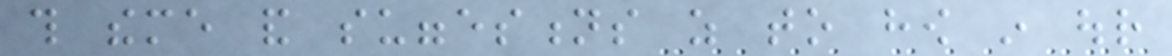this theme and suggestions as to how in our
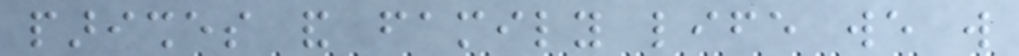parishes and family life we will
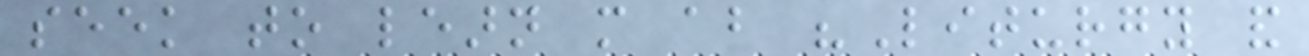seek to learn more about "Liturgy and
